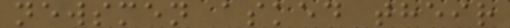newsmen asked their
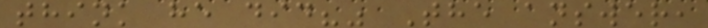think he did?" The answer,
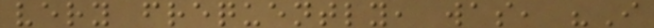very frequently, was, "I
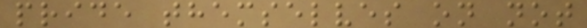pride themselves on not
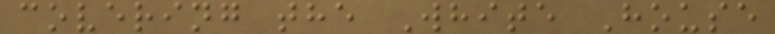covering the White House
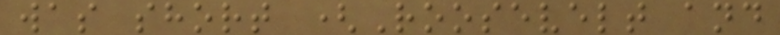was short (Roosevelt and
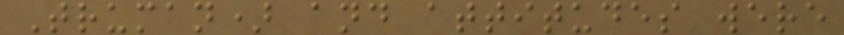Truman) and attitudes were
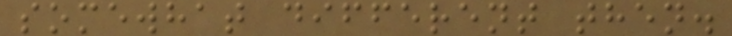somewhat different then.
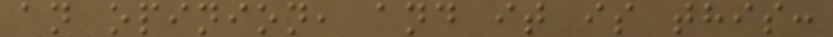an opinion, and it is this:
